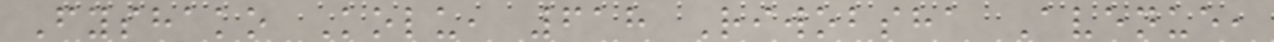Fyshako Kolu, 618 Riwobsha Avenue,
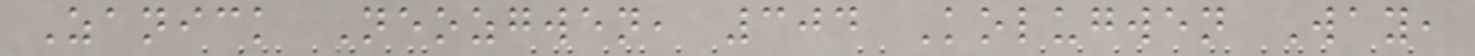Zanick Neozgwen, 304 Kolugwen Way,
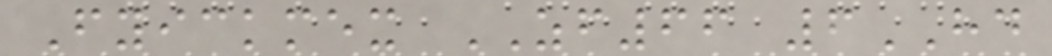Fyickmex ZF66 6HD
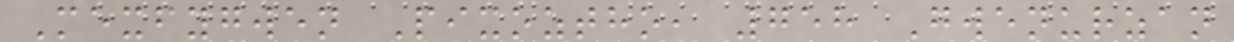Mexfygwen Pixoztho, 758 Gwenurzan
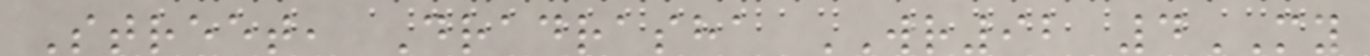Street, Dradrasha WR92 4MY
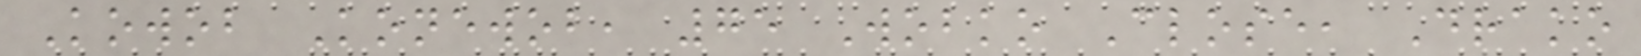Kowob Konewob, 75 Wobko Close, Drako
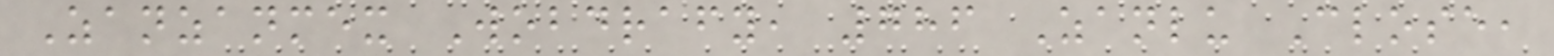Zanzanmex Wobdrafy, 786 Zanlu Close,
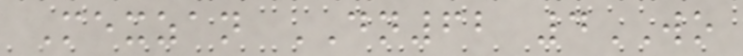Mexzan DN62 4WO
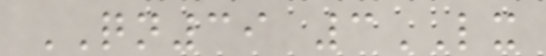QN39 3LX
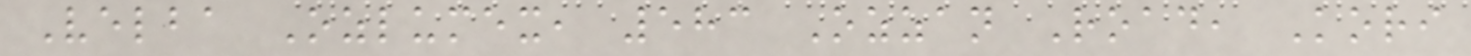Velba Ozlumex, 583 Ozzan Road, Kori
